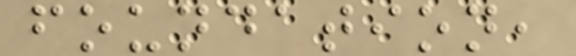foundation,
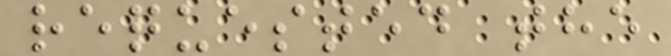requested the
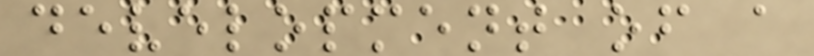development of a
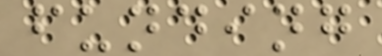funding
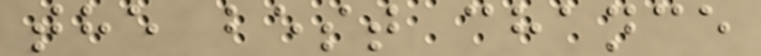the best chance
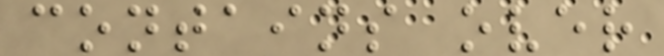contains over
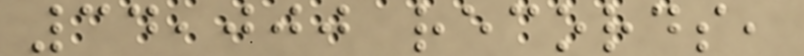34,000 records,
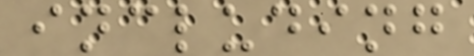including
